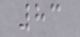83
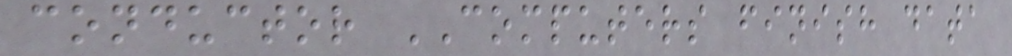conductor COMPUTERS finish data
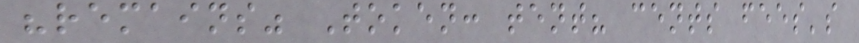"remains" Token: tent? cents fees's
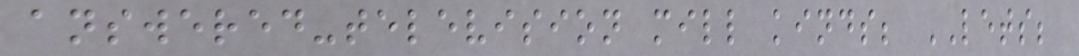answered-television mill kinds; LETS;
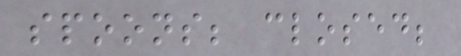spoons; closed;
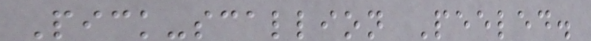Pick-scallion Peeled.
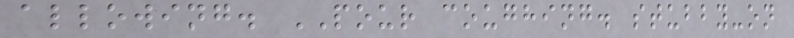allowing. POUR coughing. stubby-on
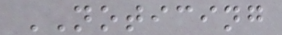NOTICING
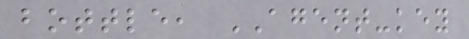bottle, AGENT-key
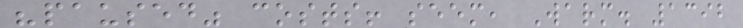"paused" costs! seem, Warm. 1392
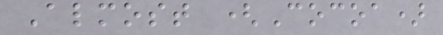Almost (Cocoa)
